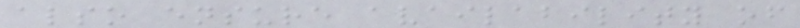also ensure availability of
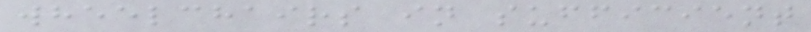wheelchairs in sufficient
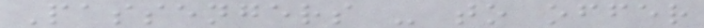Passengers - to offer
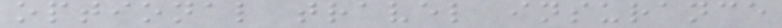optional travel insurance
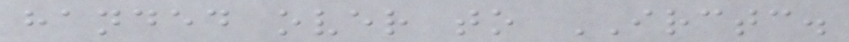handed over to IRCTC.
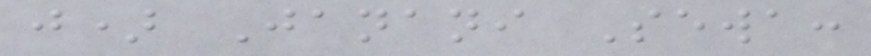j) Janani Sewa:
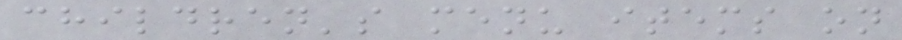children's menu items on
